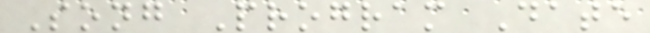Song Program Date
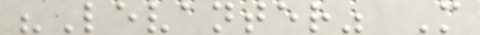"Levanter" M
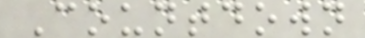Countdown
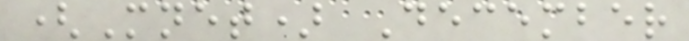(Mnet) December
